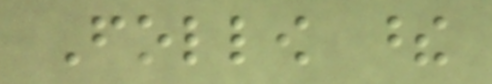Follow these
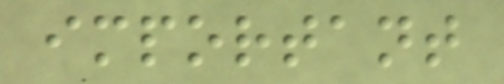important
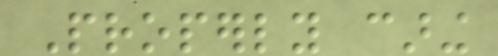Properly caring
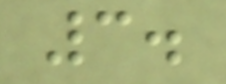3.
